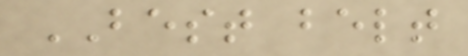BEST belt
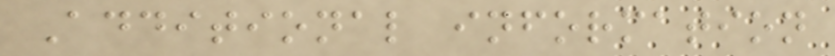Additional information
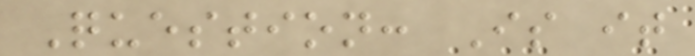Question: Is it
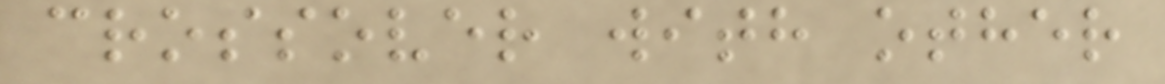crossover with other
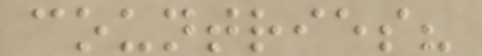countries?
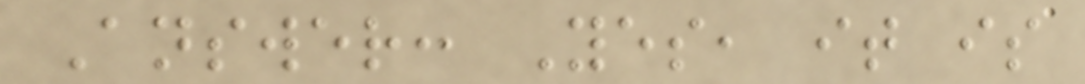Answer: Yes, it is
